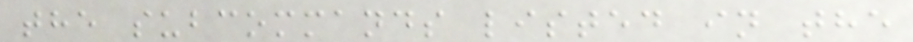the subcommands listed in the
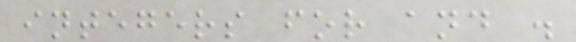integers for and .
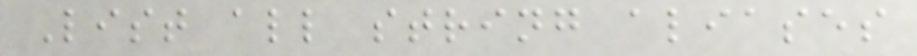List all string aliases
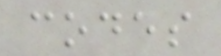codes
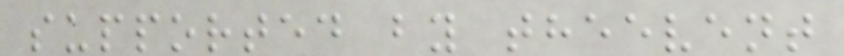supported by theevent
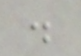.
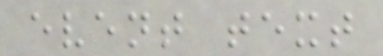event text
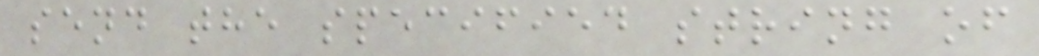send the specified string of
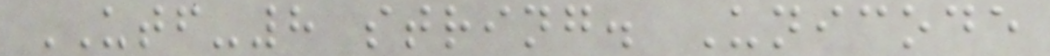UTF-8 string. Unicode
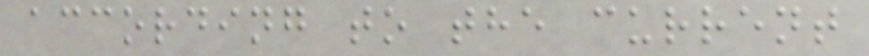according to the current
